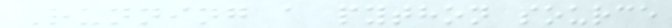Running a python source
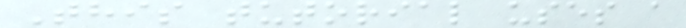This tutorial uses a
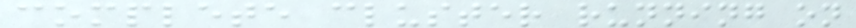complete cluster running on
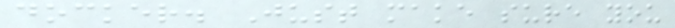docker. Just make sure you
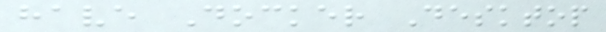have Docker Desktop
